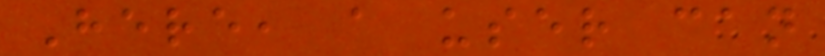Here, a user can
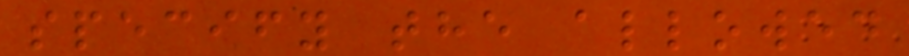specify the allowed
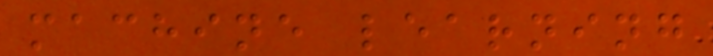machine learning
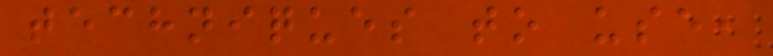techniques to use,
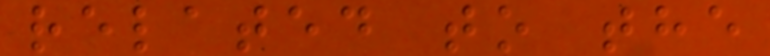related to the
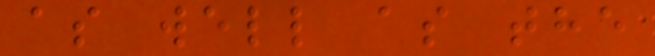as well as the
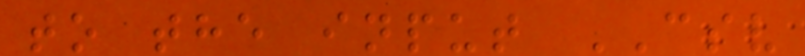to the input CSV
